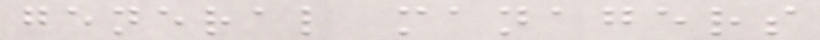general managers
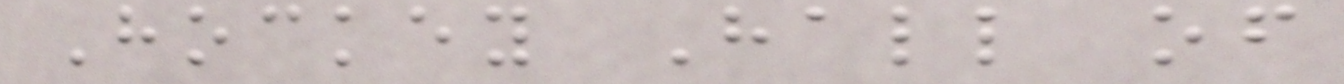Hockey Hall of
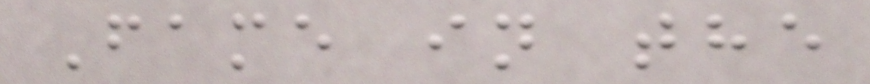Fame in the
